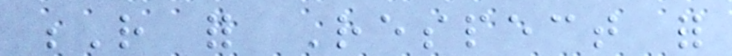R for Respect for
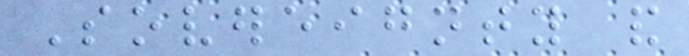Sovereignty and
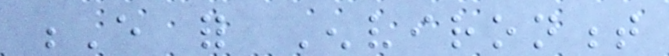E for Environment
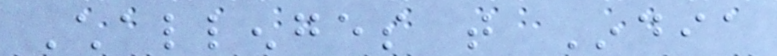Challenges that India
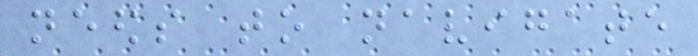needs to navigate
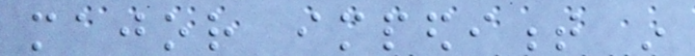major impediment in
